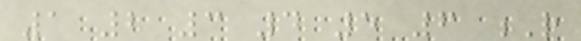1 2 3 4 5 6 R
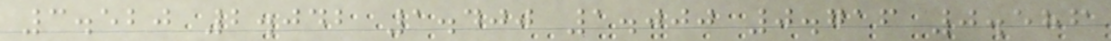3.520 2.042 1.400 1.000 0.716 0.586
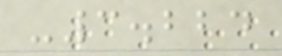-3.224
